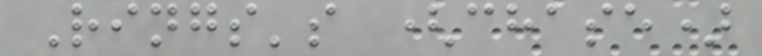Rings's (chase)
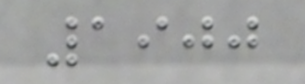1900
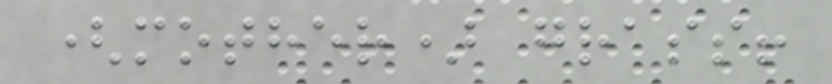(mother) grass!
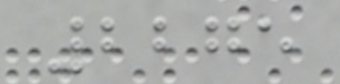2275
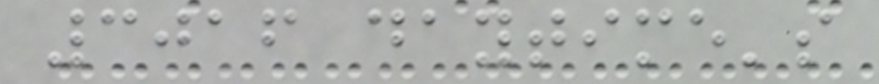3016 daytime's
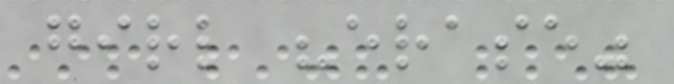girl "erase"
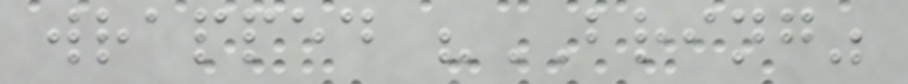wrapped "BRING"
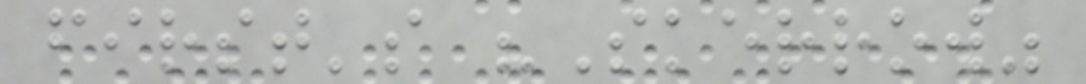first's "Skerrow"
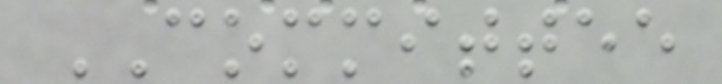COMMITTEE
